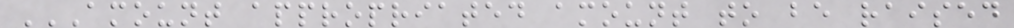AMOUNT APPROPRIATED AMOUNT TO BE RAISED
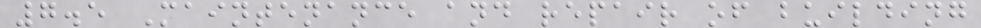7.5 Maintenance and repair of building
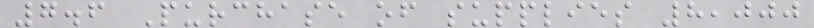7.6 Purchase of supplies 8,000
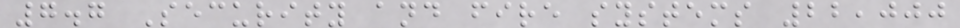7.7 Security and fire systems 22,000
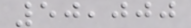50,000
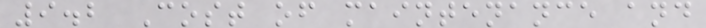9.2 Cost of maintenance and
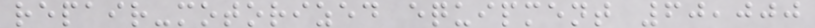repair-motorized equipment 60,000
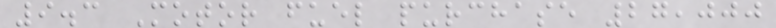9.3 Motor fuel purchase 27,000
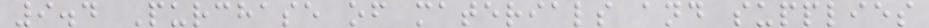9.4 Purchase of materials and supplies
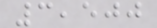3,500
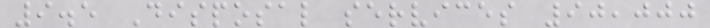9.5 Disposal services 90,000
